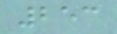253
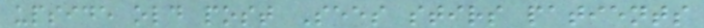upside old post Sees stirs patients
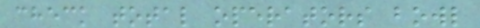check total operators bowl
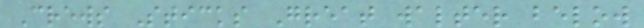Crews Sticks Great walter below
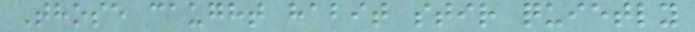Those caught habit stir quietly
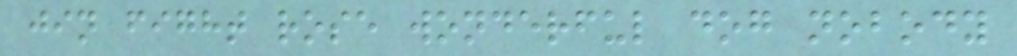jin fight rose wonderful dog nobody
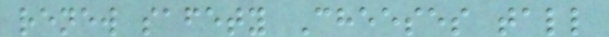renew safety Cheeses tall
